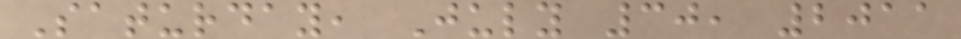Saturday, July 30, 2011
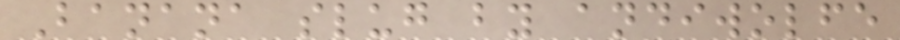Banana slug by andiwolfe
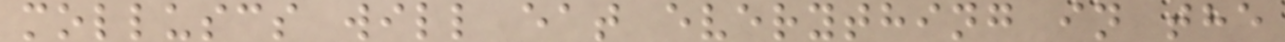molluscs will eat everything in the
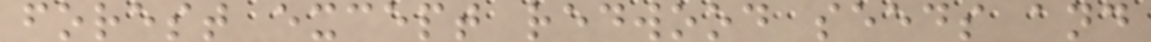forest except redwood seeds and
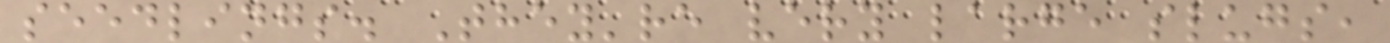seedlings. They're very large slugs,
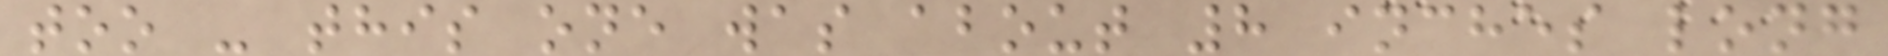too - this one was about 8 inches long
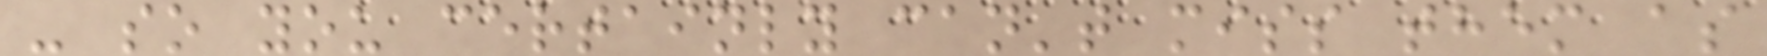- so you certainly can't miss them as
